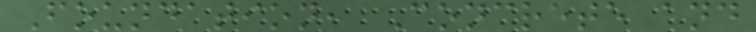Foundation, Concrete and
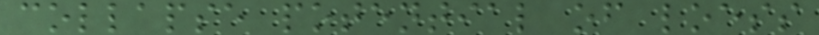collapse potential of loess
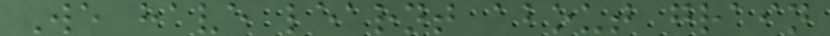We have learnt about grain
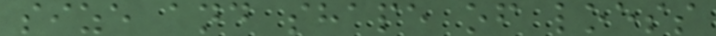size and shape of loess
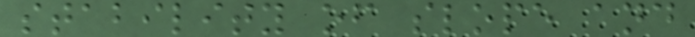stability of slope and
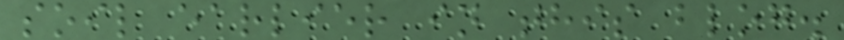soil earlier in this blog.
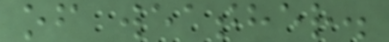of weather.
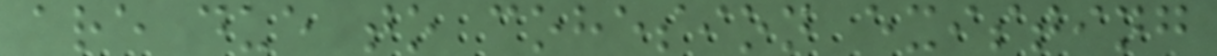are due to cohesion existing
